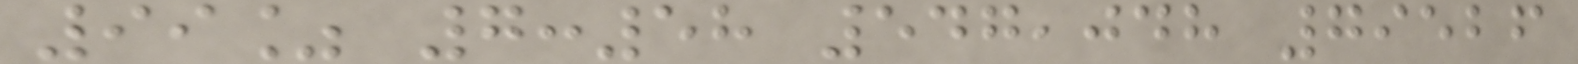99% 7:58 547,048 79526
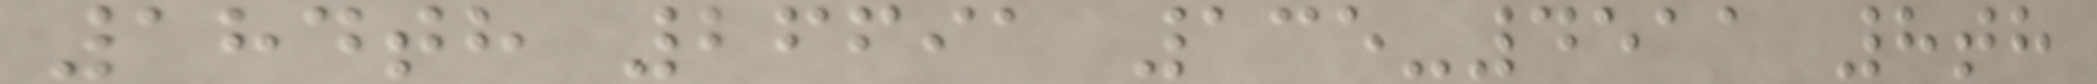184th 26691 135-4511 8th
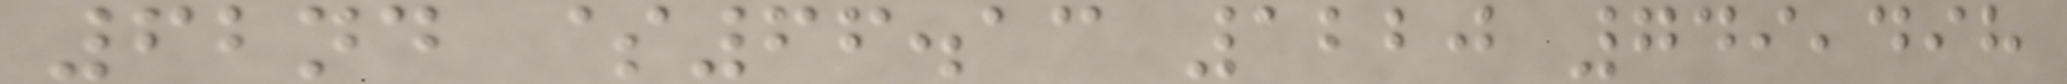62nd $66.13 1220 749,498
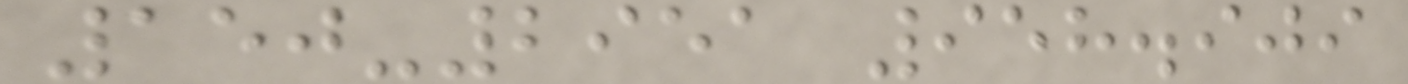150-2951 958.909
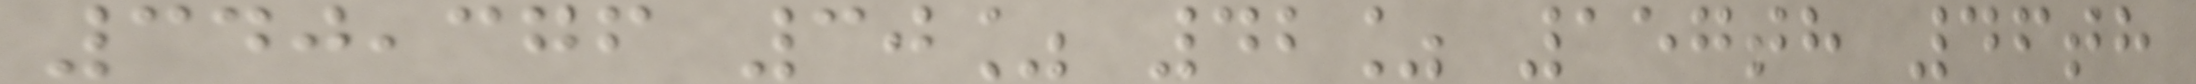340,376 30% 42% 157th 46th
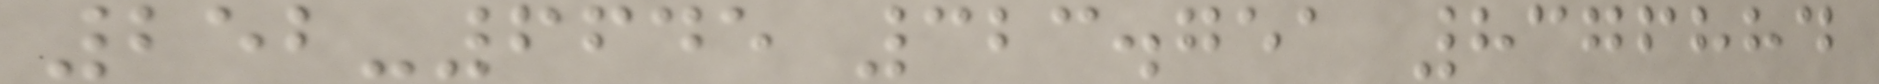252-6645 323.751 8376884
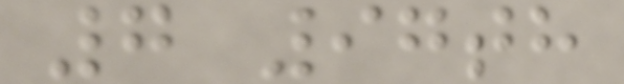7 97th
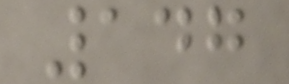147
